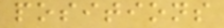positions
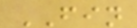FIN
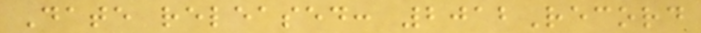Date released: 2012Record
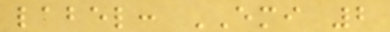label: EMI 2
